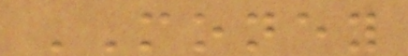MONEY
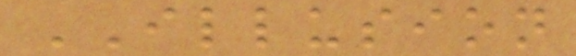ILLUSION
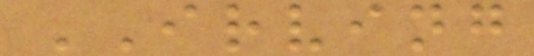IRVING
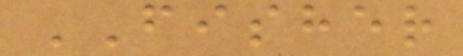FISHER
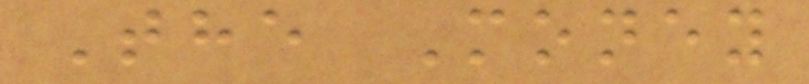The Money
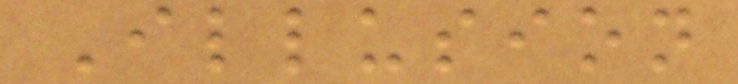Illusion
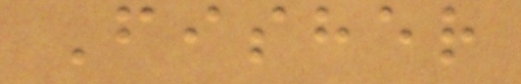Fisher
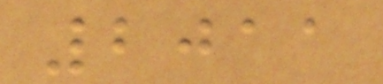2011
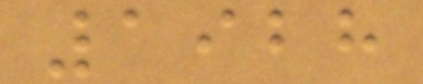1928
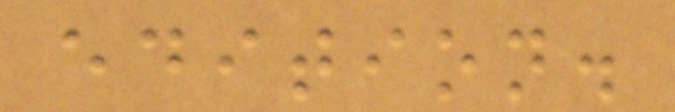edition.
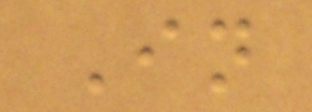In
